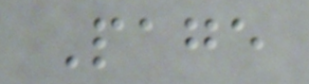Page
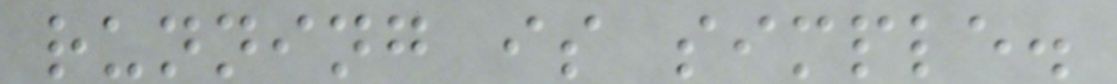running is simple.
